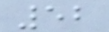52
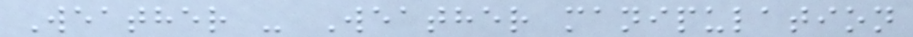Weather - Weather manipulation
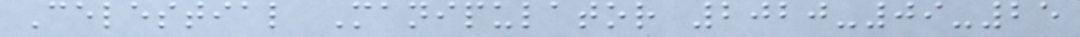Celestial Manipulator 2020-09-25
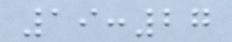19:27
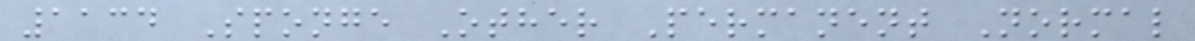1134 Sponge Other Permanent Normal
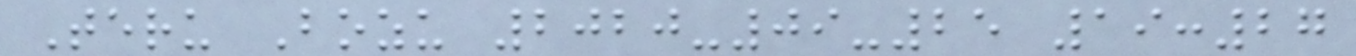Teru Bozu 2020-09-25 19:27
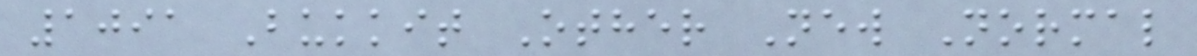1091 Bukkit Other New Normal
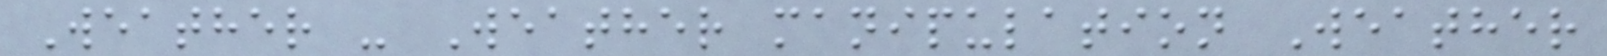Weather - Weather manipulation Weather
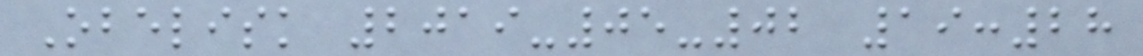Obelisk 2019-05-02 19:28
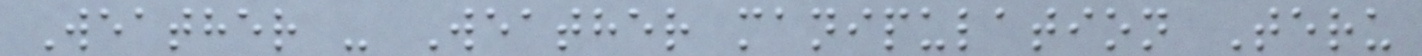Weather - Weather manipulation Teru
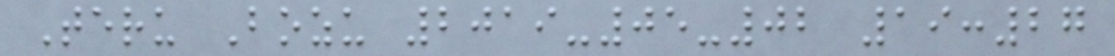Teru Bozu 2019-05-02 19:27
